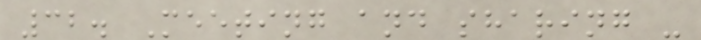32. Meeting and sharing -
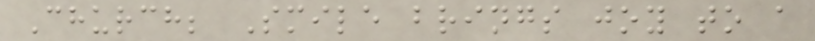Church; Smile brings joy to a
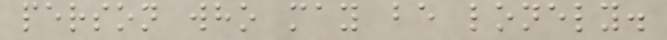person who may be lonely.
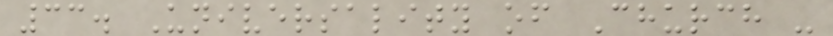33. Universality of Church -
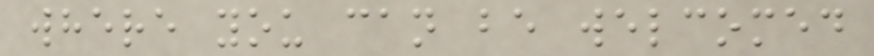where you can be welcomed
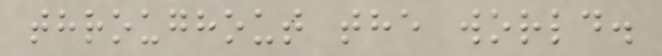throughout the world.
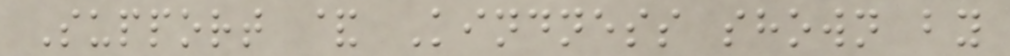Support & Kindness shown by
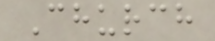Church
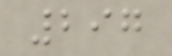297
